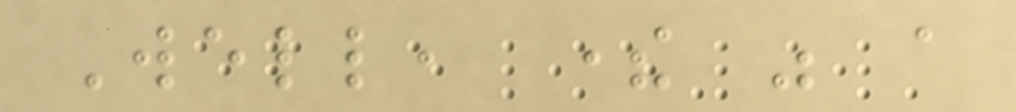Well, there was a
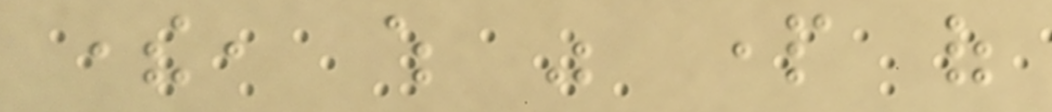there, which was part of
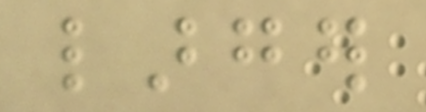larger
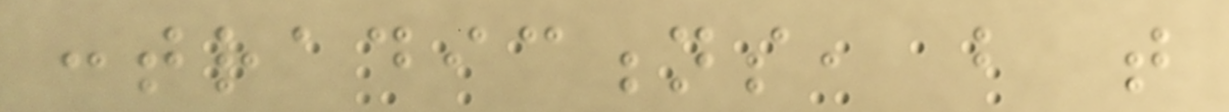contradictions, but that
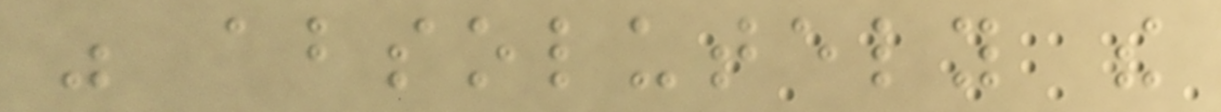was absolutely the
